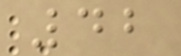42
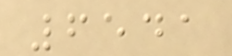6541
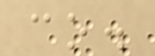co.
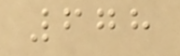678
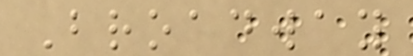Broadway
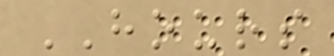HOURS
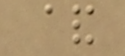&
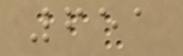651
